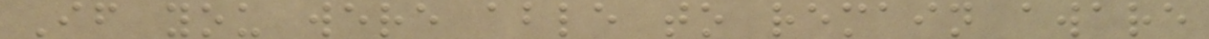If you were able to remain aware
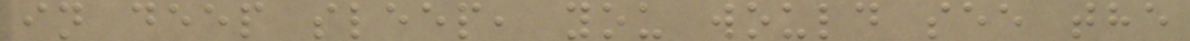in deep sleep, you would see the
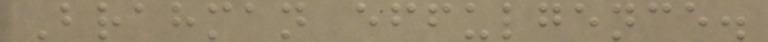Brahman effulgence.
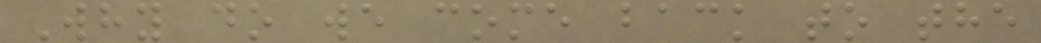Why do we come back to the
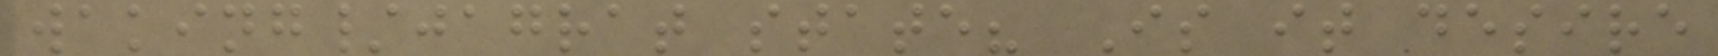waking/jagrat state? Is it desire
